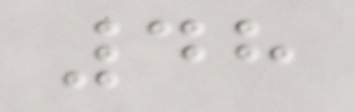48
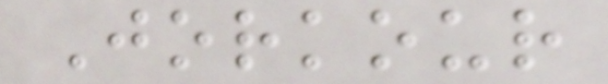Jorkour
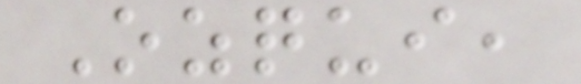Ozqui,
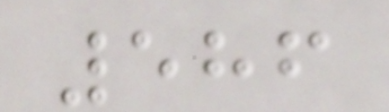586
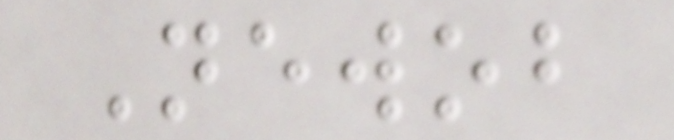Newob
